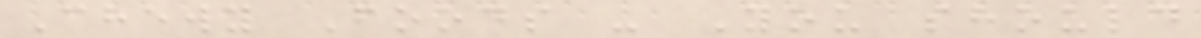Chewy Foods - You should
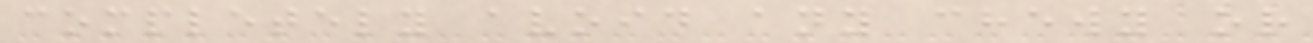completely avoid any chewy or
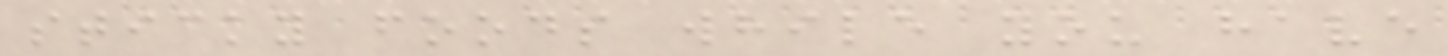sticky foods while you have
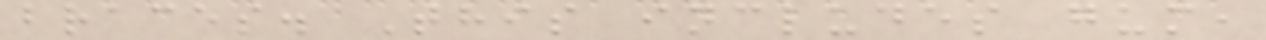braces. This includes gum,
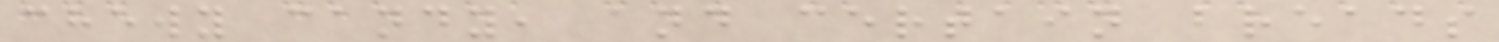chewy candy, and certain breads
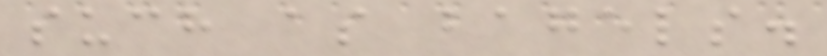such as bagels.
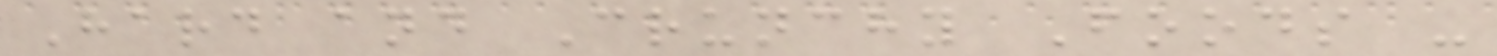Hard and Crunchy Foods -
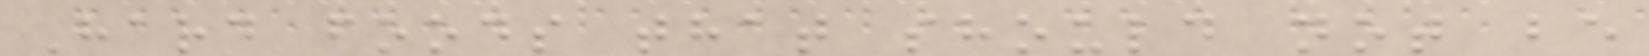Hard foods that should not be
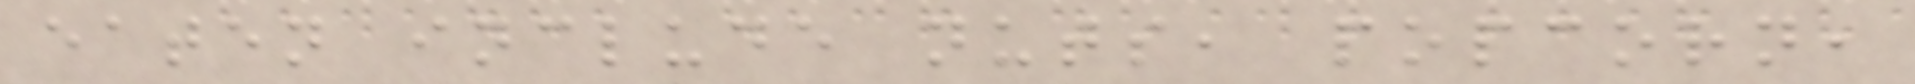eaten include nuts, popcorn,
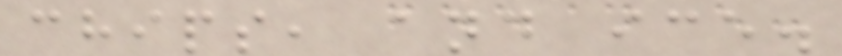chips, and ice.
